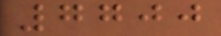7700
